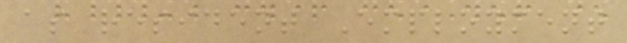as resident Employment
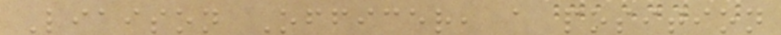Liaison Officer, a position
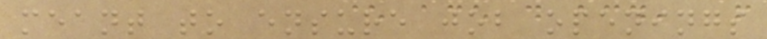meant to ensure job openings
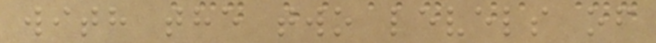with the two levels of
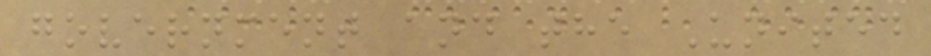government and the United
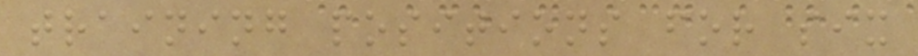training positions for six
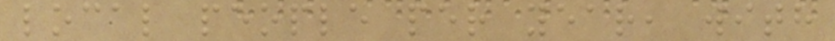local people per year, with
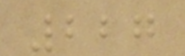227
